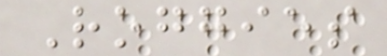Roggies
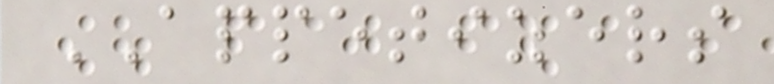APPETIZERS
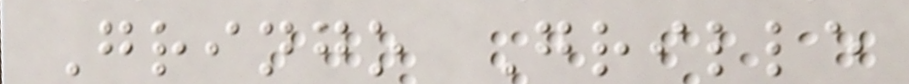Gringo Grille
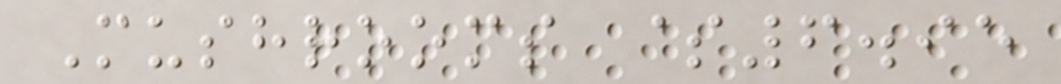Mushrooms $6.95
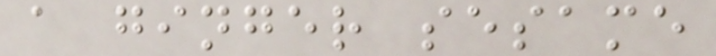a ginger sesame
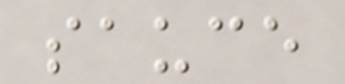sauce
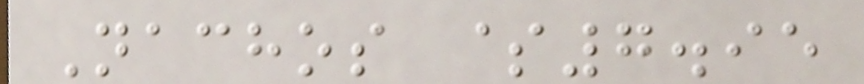Nachos $7.95
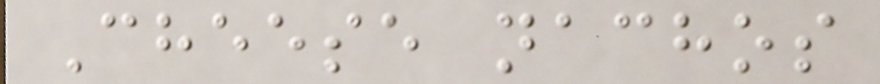Cheese nachos
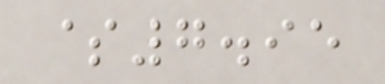$7.95
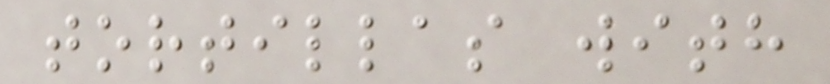tortillas with
